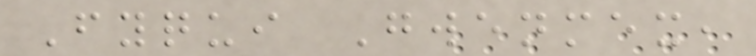Fyqui Gwenmex,
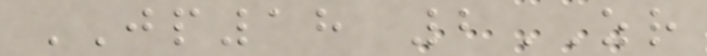JP18 2ZR
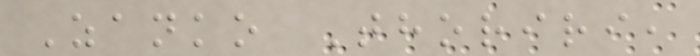Zanko Thoriri,
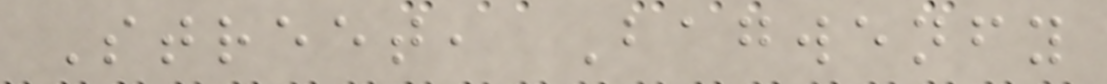Street, Bagwenfy
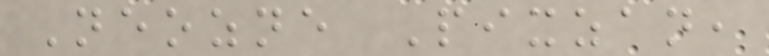Neozne Pixzan,
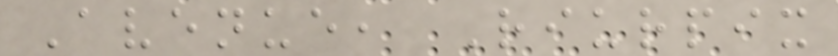Avenue, Riurpix
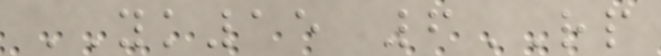YK15 6RP
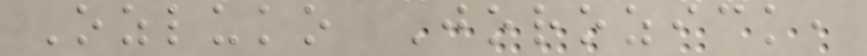Ozluko Jorozick,
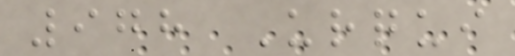978 Urqui
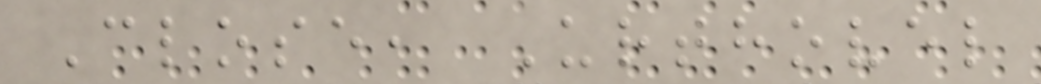Close, Urthovel
